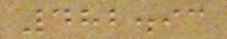482.93
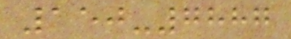150-7887
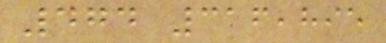474 316,895
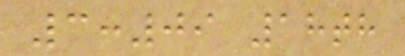3:09 18th
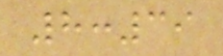8:39
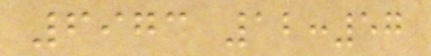6973 12:57
